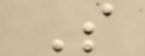S
